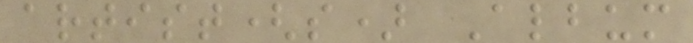artist(s) Album
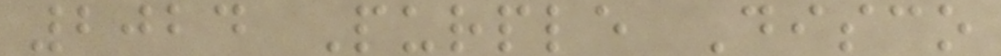2024 Purple Disco
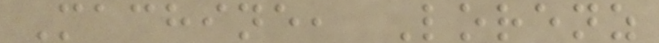Machine, Lorenz
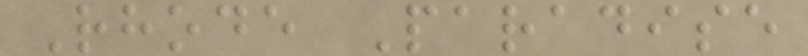Rhode Paradise
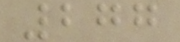277
